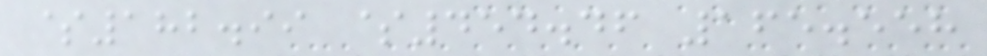$182.99 $454.46 165.558
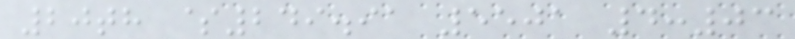20th $249.91 5501 4:03
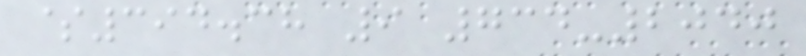$394.38 9 734-2040
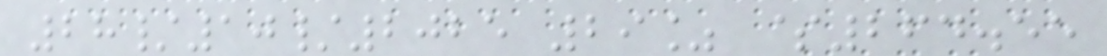28/10/2025 29% $264.55
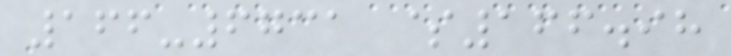166-6731 $166.98
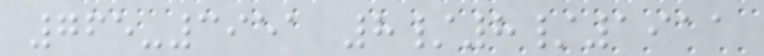765-3951 8/8/1911
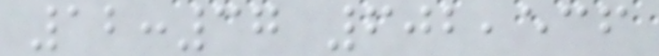12:37 602,536
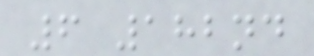6 182nd
